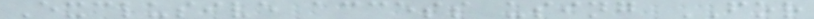Exclusive access using FOR
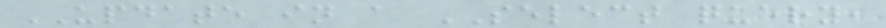UPDATE in a SELECT query,
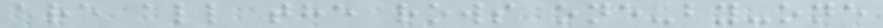are all the rows one-by-one
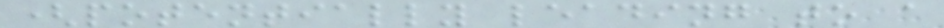(potentially leading to a
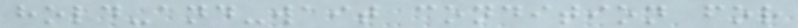hold-and-wait condition for
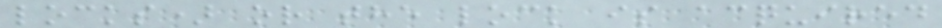locks) or the lock is acquired
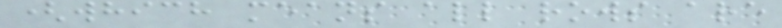(which means all rows are
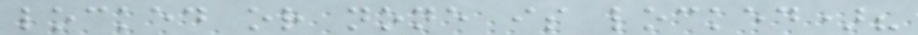locked or none is locked)?
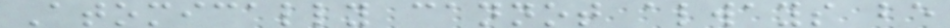Atomically cannot always be
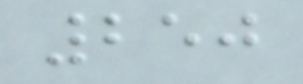250
